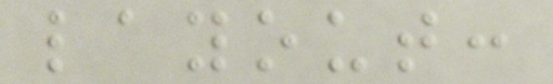layout:
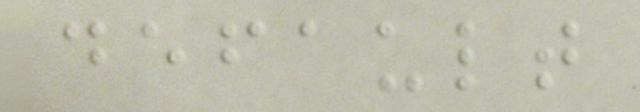default
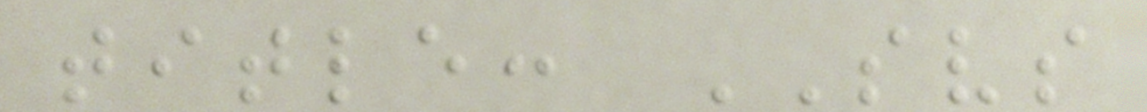title: SVS
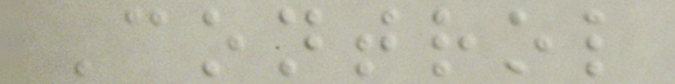Control
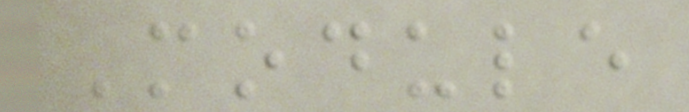Module
